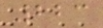223
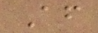After
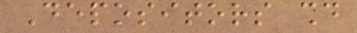Depositors should
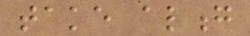take along
